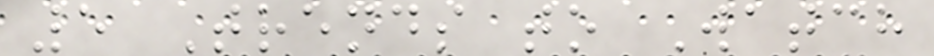5 Trends to Watch
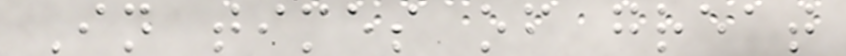In times of great
